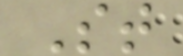St
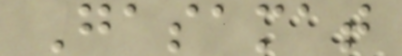Gasamat
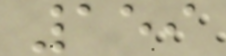159
